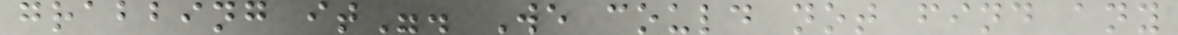grabbing it". We could not find any
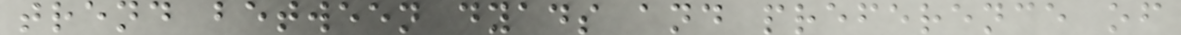trend between dyads and preference of
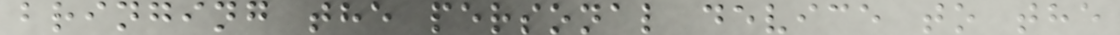bringing the personal device to the
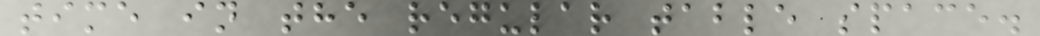time in the regular table space.
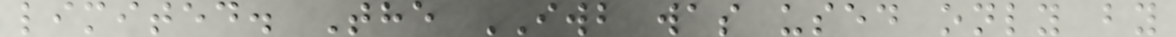limited. The IWB was used only by
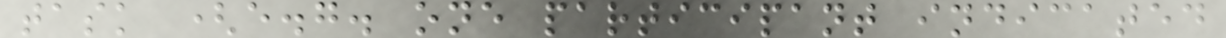task (e.g. one participant indicated
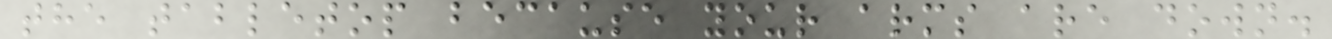the tabletop because your arms are down.
